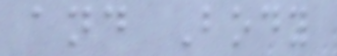and Body
